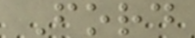Ford
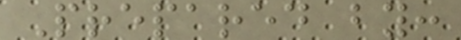Prepared by:
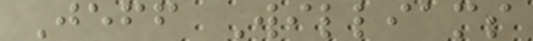Jeff Williams
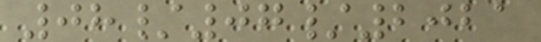08/07/2021
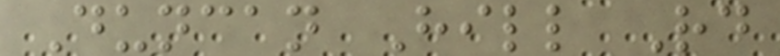Duncan Hill Rd
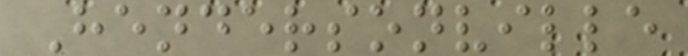Hendersonville
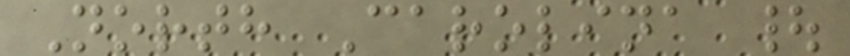North Carolina |
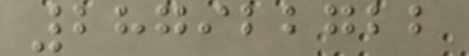287922722
